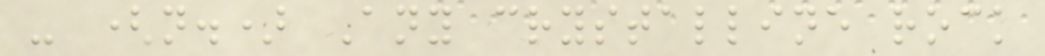- (n.) Any crystalline rock
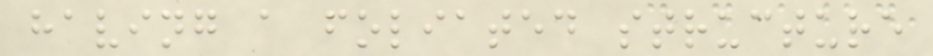having a foliated structure
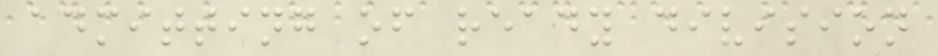admitting of ready division
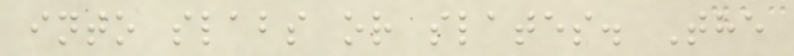into slabs or slates. The
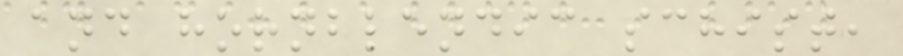and hornblendic schist,
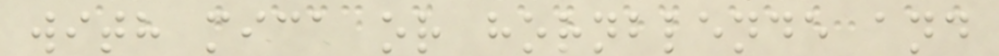with mica or hornblende and
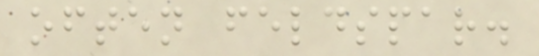often feldspar.
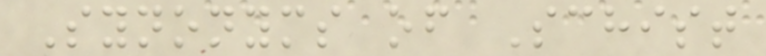Synonyms of Schist
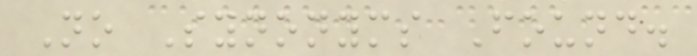No Synonyms Found.
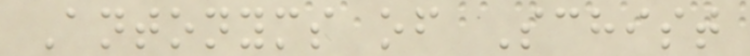Antonyms of Schist
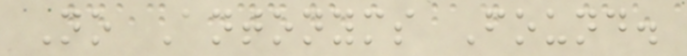No Antonyms Found.
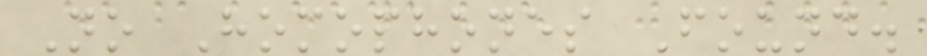No Homophones Found.
